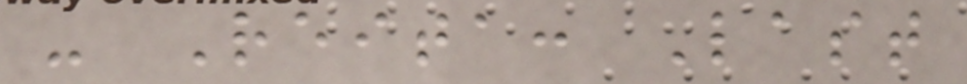- Reita: Last
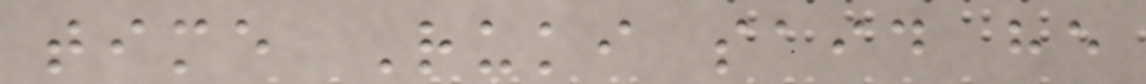time Ruki said he
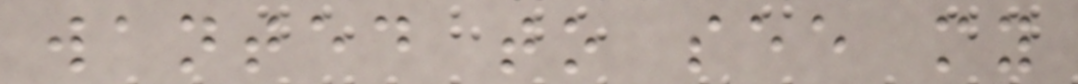wanted to see my
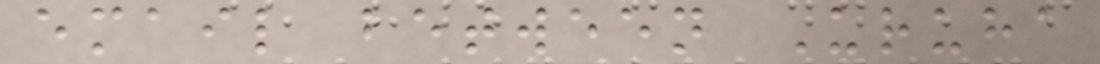email between Uruha
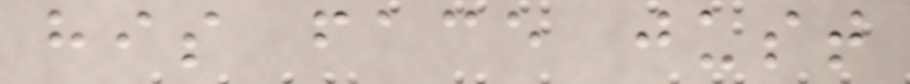his face just
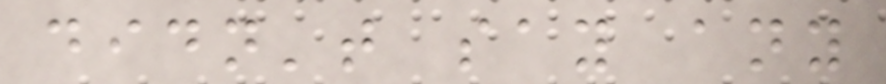didn't say any
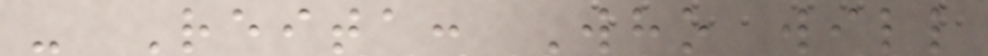- Reita: Who will
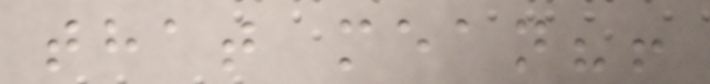that mean?!
